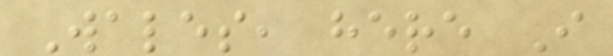Wales, here I
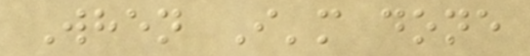When I'm done
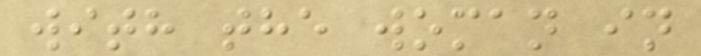with the woman in
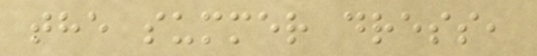the summer dress,
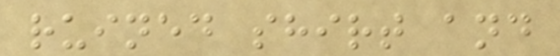ruined shirt and
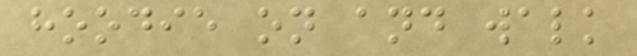hoodie on and walk
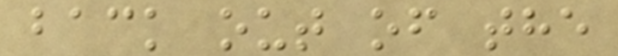back out of the
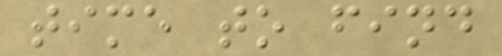time to find
